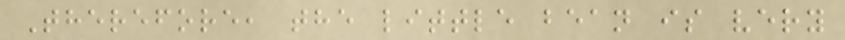Therefore, the little bean is very
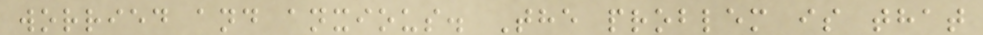worried and anxious. The problem is that
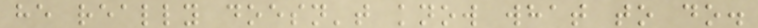he really doesn't know what to do.
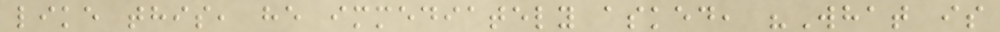like this, he immediately asked, "What is
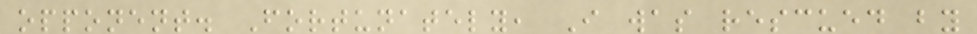opponent. Fortunately, I was rescued by
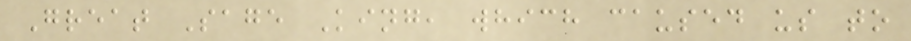Great Sage King, which caused us to
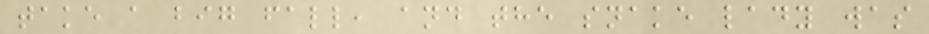take a big fall, and the snake lady was
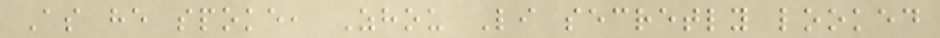As he spoke, Zhou Li secretly looked
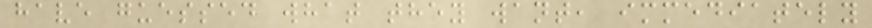have guessed what they want, immediately
